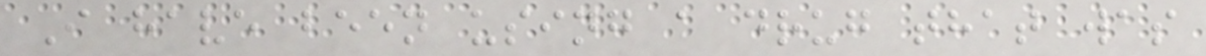I have been using a drug that was
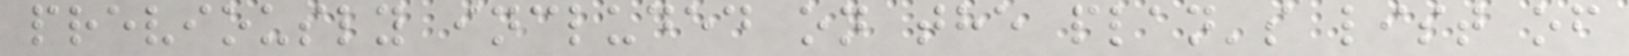previously included on the plan's list of
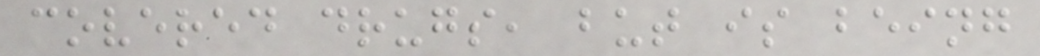covered drugs, but is being
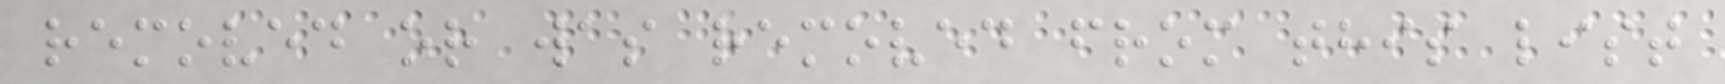removed or was removed from this list
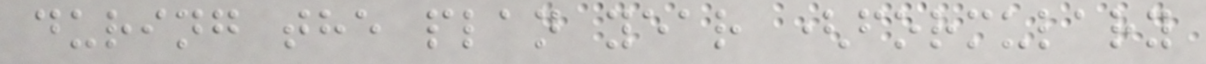during the plan year (formulary
